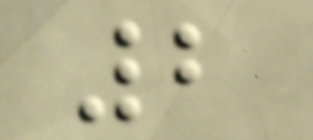2
